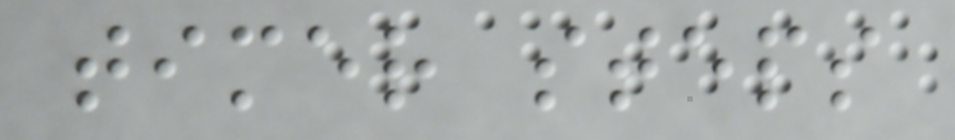timer steps
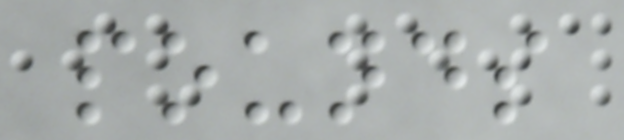pounds
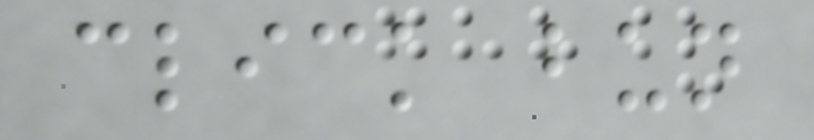click bun
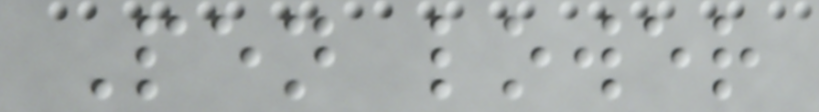Pen lower
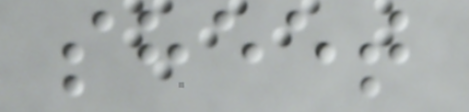sheet
